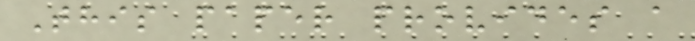This paper provides a
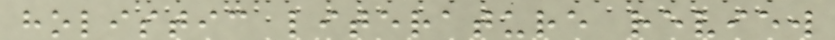holistic literature review
